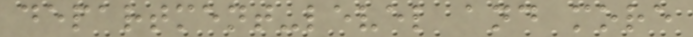department-level and more
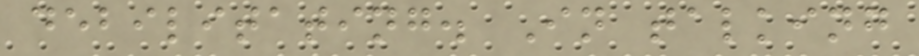debilitating. In talking
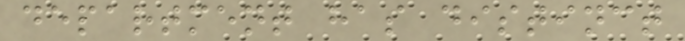department has distinct
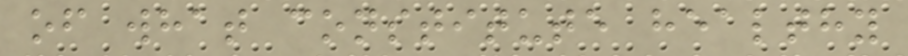of what constitute healthy
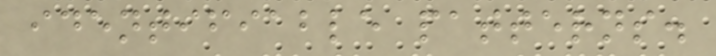identifiable patterns.
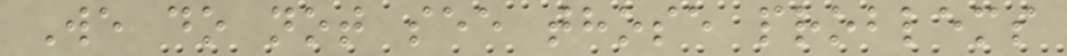We do not see those problems
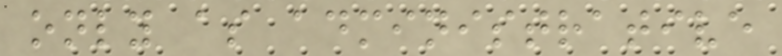only as administrative
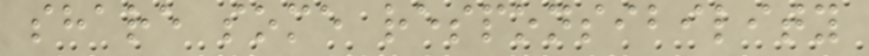share some responsibility
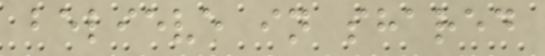believe in shared
